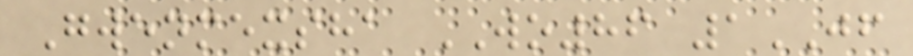Gwenmexsha WO86 1JF
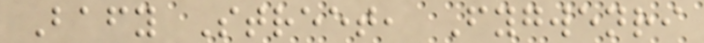Bafy Street, Fygwenri
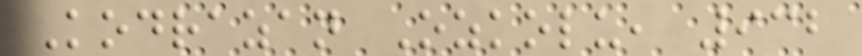Kodrazan Ozkolu, 932
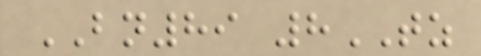BN89 8TZ
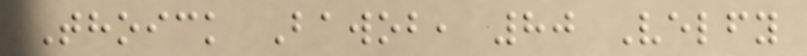Thoick Bawob, 80 Velfy
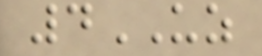4UZ
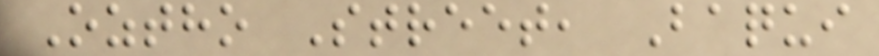Oztho Street, Baqui
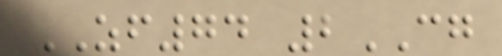ZF74 2CG
